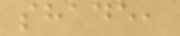shade,
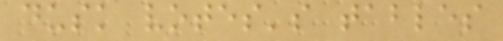dusk votes's tables
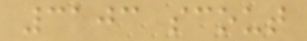3103 scout
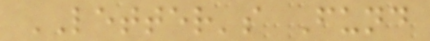LETTER's Fund
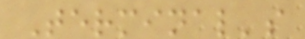Terminal's
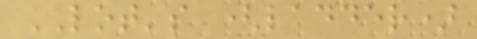LOT's (ladder)
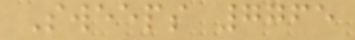Sweeps 7765
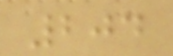204
